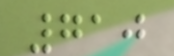710
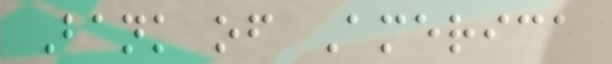Bank of America
